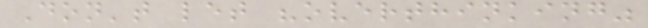Don't let "overthinking"
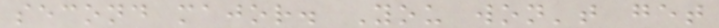second major. You won't get
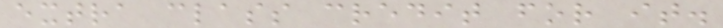extra class credit for it.
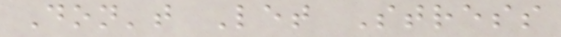Don't Let Stress
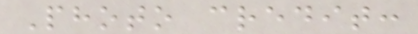Photo credit:
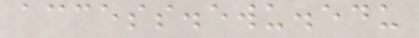access.ewu.edu
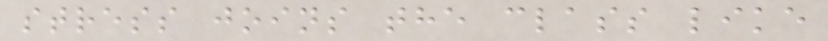stress joins the class like
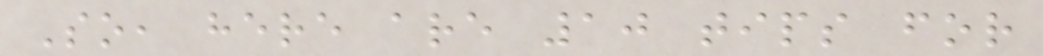So, here are 10 tips for
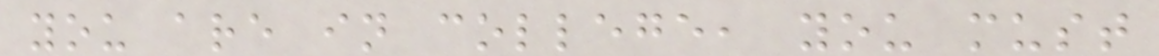you are in college, you must
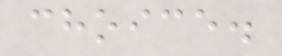choice.
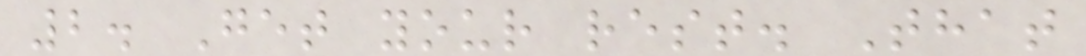2. Get your rest. That
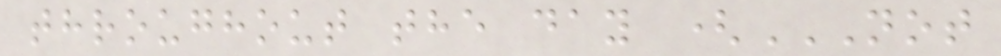throughout the day (NOT
